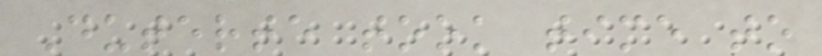Duterte took time to
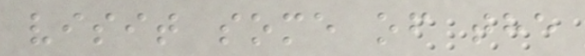visit some of the
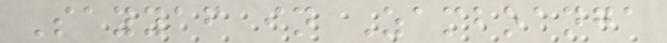Sayyaf in Zamboanga
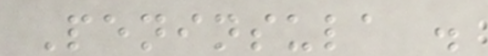Peninsula .
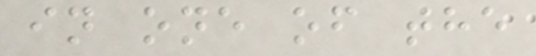in one of the
